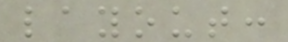layout:
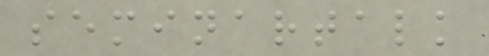seminartalk
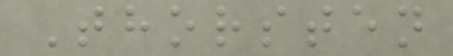Thorsten
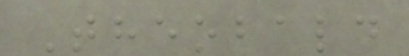Theobald
